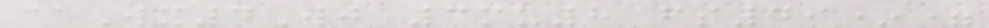@Wy4Wj 3mu8 fs49*=
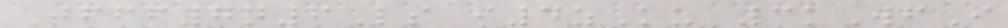Tfff7n6Ls i4zKu 3kWfI
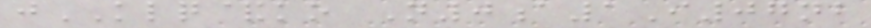jKLQ&ko N0a1I07nb
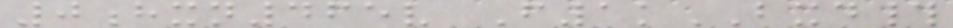0hxn465v F1kBXD#
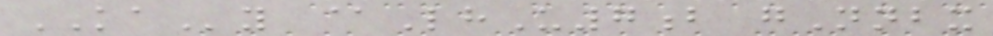KAy @LhU7b gNnbx
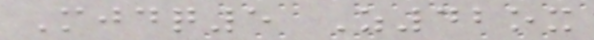Mjdq5 Z42ox
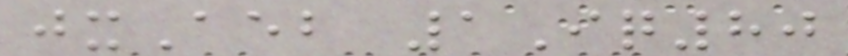jxAeb 1Iq80
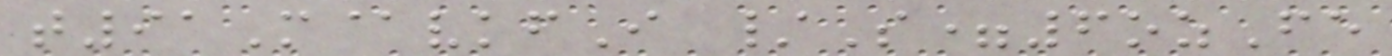t91M@vkfI /S=6ozFe
